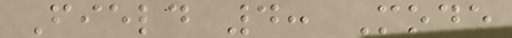Field 4: Mode
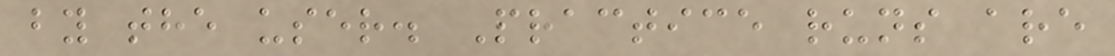by the user. Practice runs are
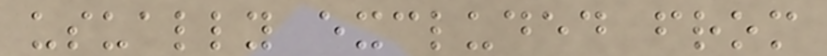usually excluded from
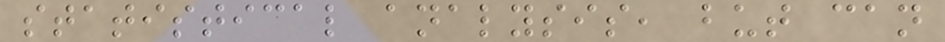statistical analysis, but can
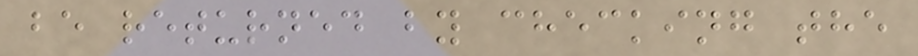be returned by checking the
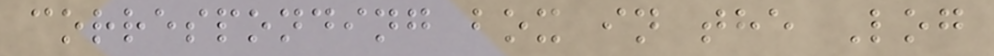corresponding box in the Log
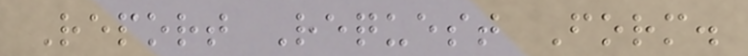Report Request Form.
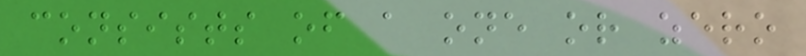consists of a one or zero
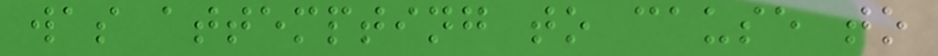was attempting to cause to
